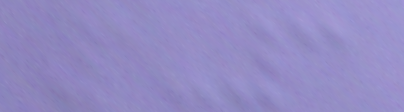1-3
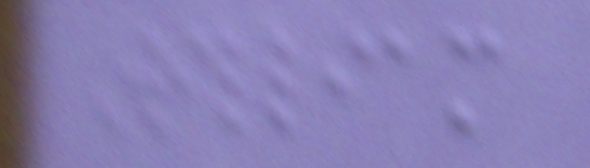William
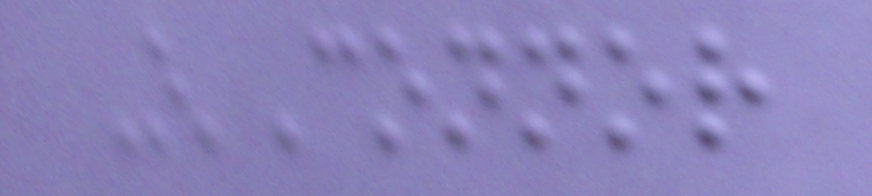O'Connor
